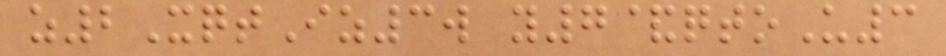z2XqtIz3w y7&qtoU3
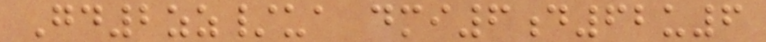Gd2zz/ua dmi6d62u6
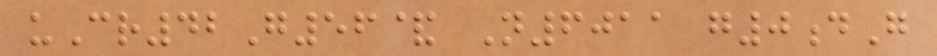uCr42G56& N6011 g0dG
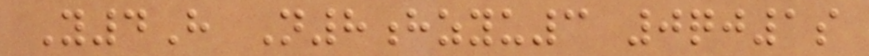Y4H N8hzyu3 0qj1s
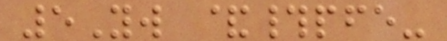5Yw &#pfe-
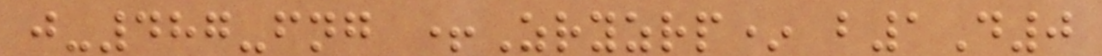j-487-fng +Zryzrp* b1D0
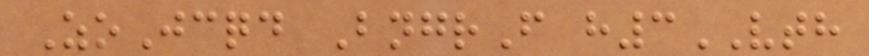ZoJcqd BngrF h3VTH
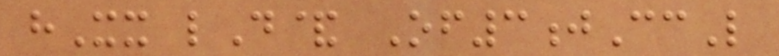hXx lD& Of3jCcL
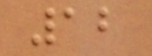12
